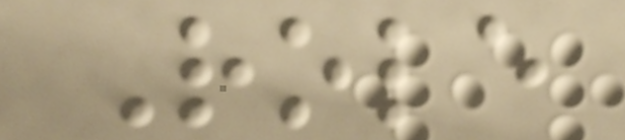Role
